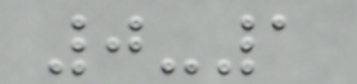0-1
